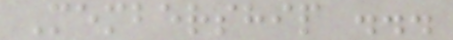Membership ...
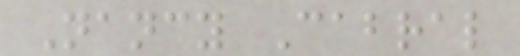Nancy Cabral
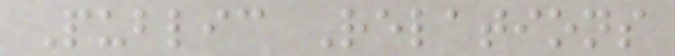Public Relations
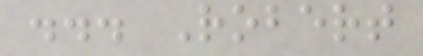... Robert
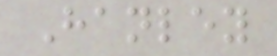Hanley
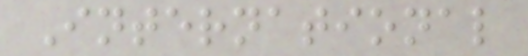International
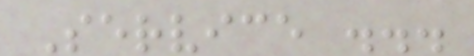Service ...
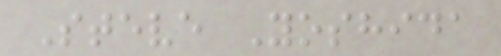Steve Yoshida
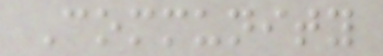Community
